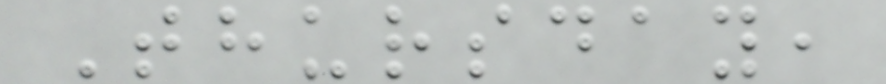Thursday,
